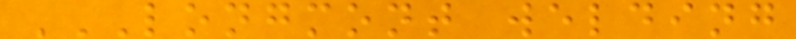LONGMONT WELDING
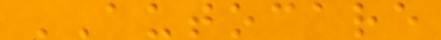AUTOCARE
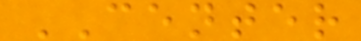CENTER
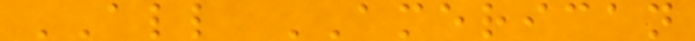ALL AMERICAN
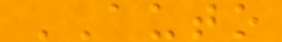AUTO
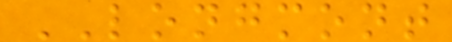LONGMONT
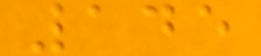145
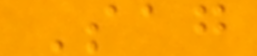Sag
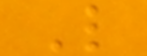L
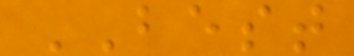BEST
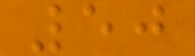50
